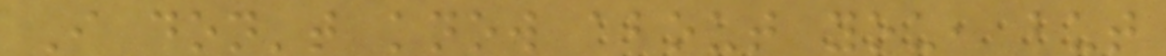I don't know about you, but
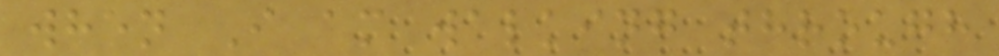when I am walking through
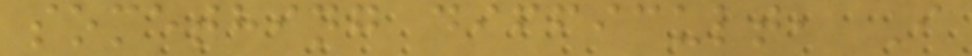something difficult, I
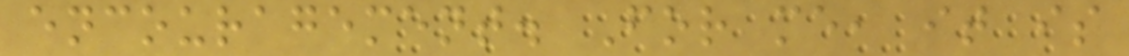encouragement. For me, it is
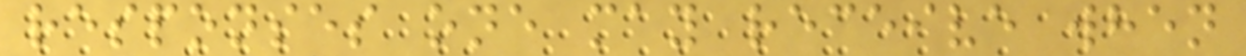responses one may receive when
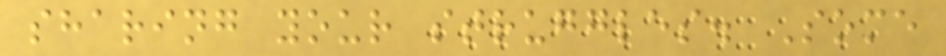sharing your struggles. Some
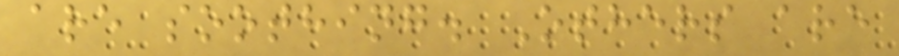are soothing. Others are
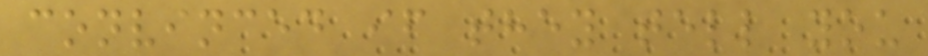convinced if they tell you
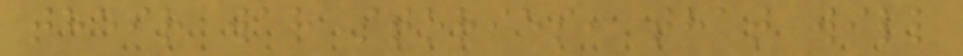their war stories, that will
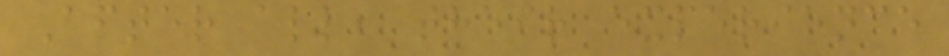After all, their experience
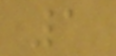1
